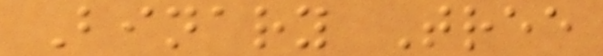Binary Tree
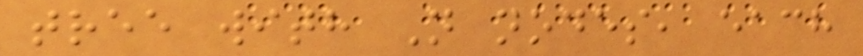tree with N nodes, each
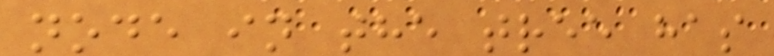node in the tree has
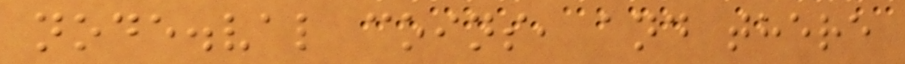node.val coins, and there
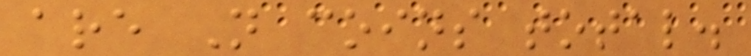are N coins total.
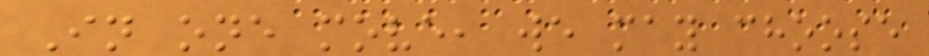In one move, we may choose
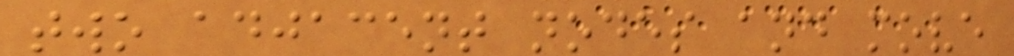two adjacent nodes and move
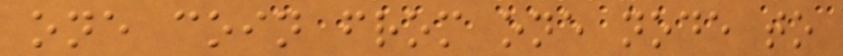one coin from one node to
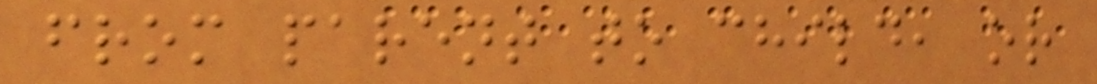from parent to child, or
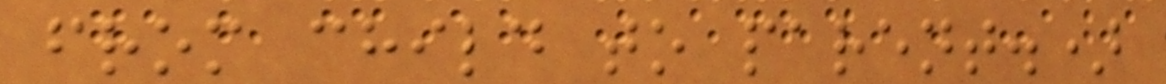from child to parent.)
